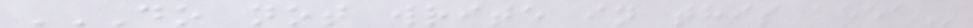DO NOT WRITE IN THIS AREA
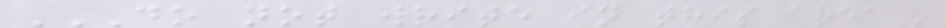DO NOT WRITE IN THIS AREA
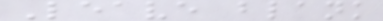Leave blank
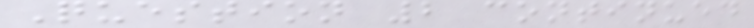Question 2 continued
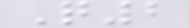Q2
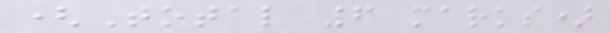(Total 6 marks)
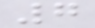7
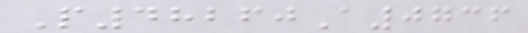P48260A0736
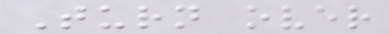Turn over
